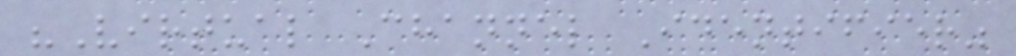"Virtual Channel Identifier"
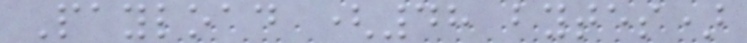Payload (48 bytes)
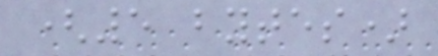(5 bytes)
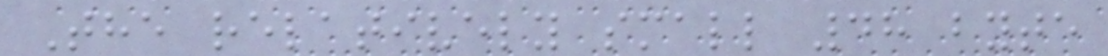The relatively small 48 byte
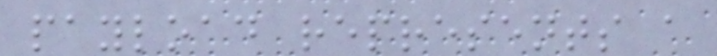payload represents a
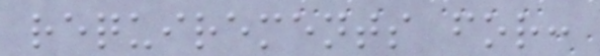requirements for:
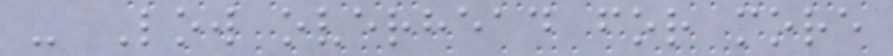- Low overhead for more
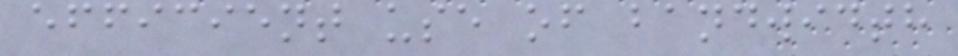efficient use of bandwidth
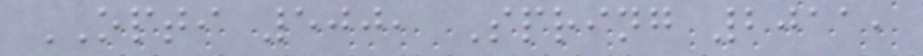OPTI 500, Spring 2011,
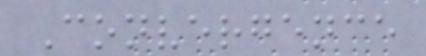Convergence
